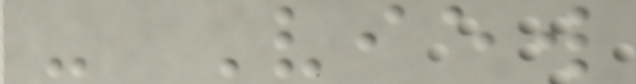- View
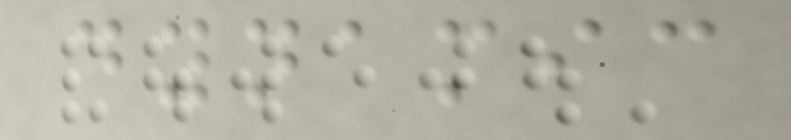dynamic
